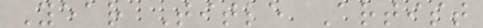Year Title Artist
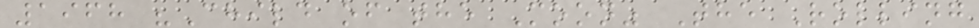1968 "Child of the Moon" The Rolling
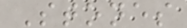Stones
